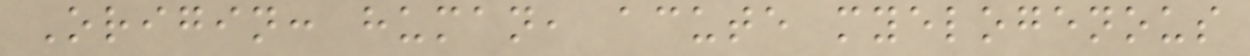Origin: human, acute myelogenous
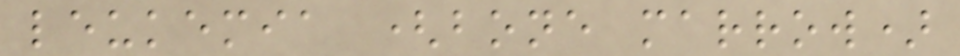leukemia (bone marrow)
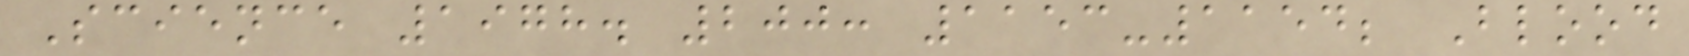Science 1978. 200: 1153-1154; Blood
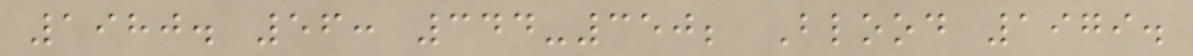1980. 56: 344-350; Blood 1979.
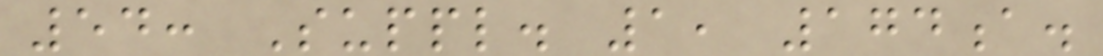54: Suppl. 1, 174a.
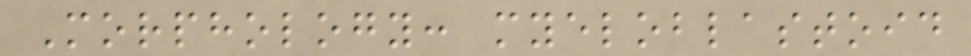Morphology: myeloblastoid
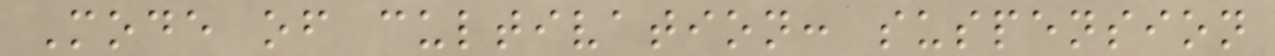Mode of cultivation: suspension
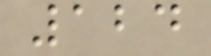124
